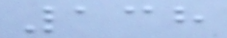138
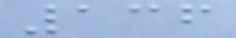136
